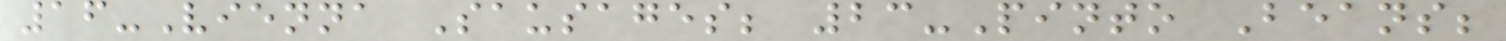16-Vienna Sausages; 23-Pinto Beans;
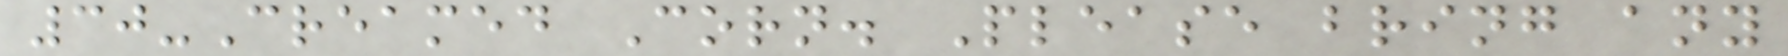30-Creamed Corn. Please bring any
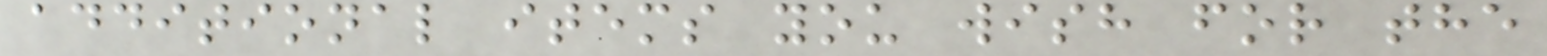additional items you wish for the
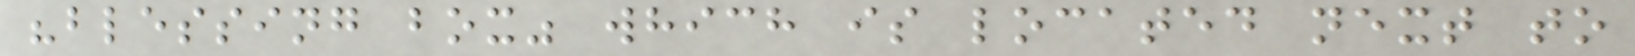"blessing box" which is located next to
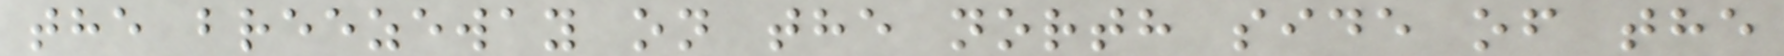the breezeway on the north side of the
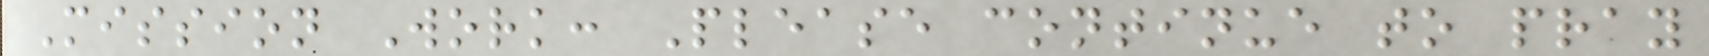Mission Work: Please continue to pray
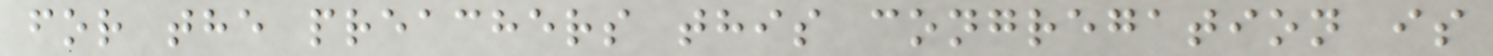for the preachers this congregation is
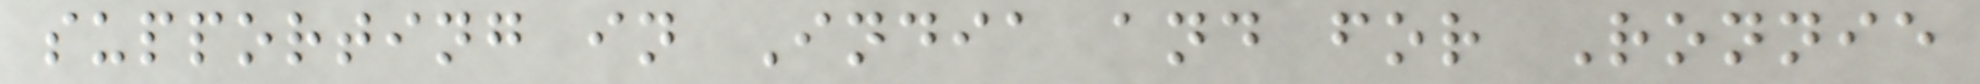supporting in India and for Ronnie
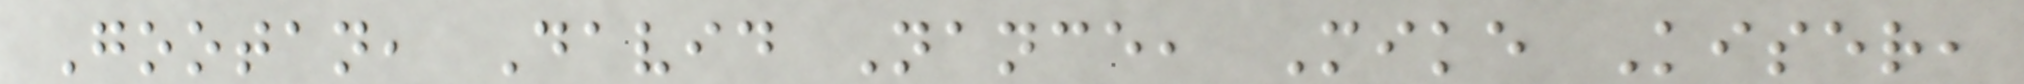Gootan, David Nance, Mike Kiser,
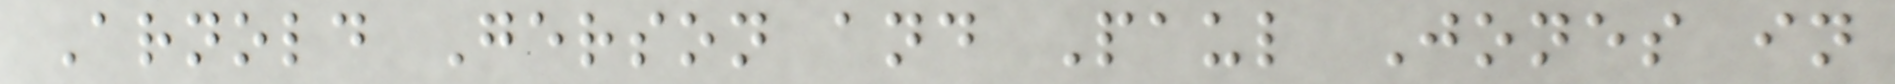Arnold Gerson and Paul Jones in
